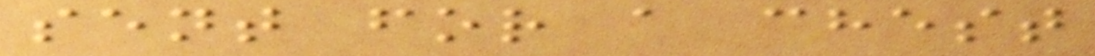sent for a chest
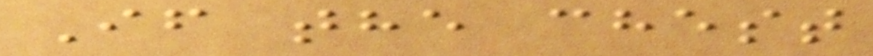If the chest
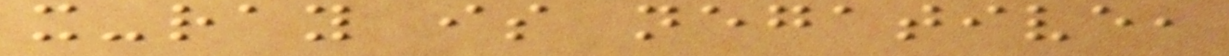x-ray is negative,
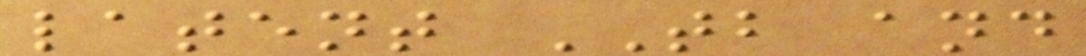latent TB and
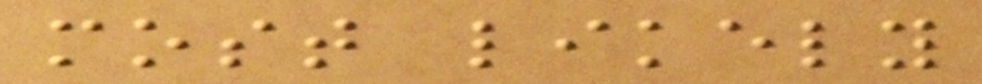most likely
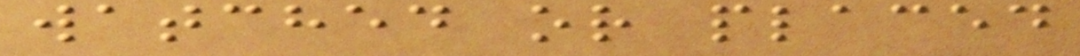watched or placed
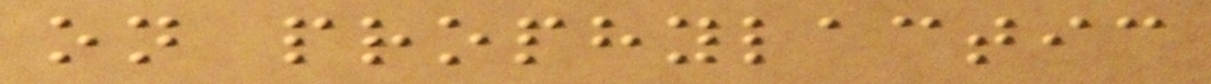on prophylactic
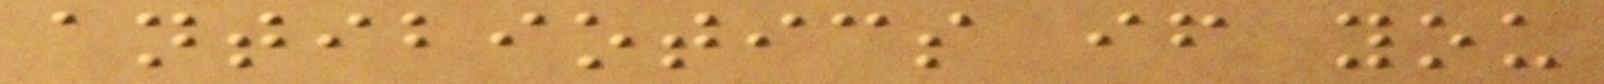antibiotics if you
